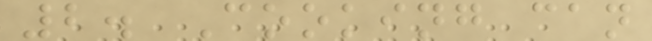2. Cooking can
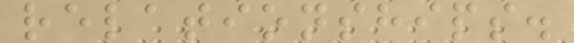relationships.
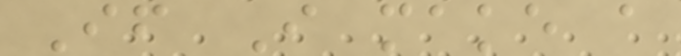If I make a
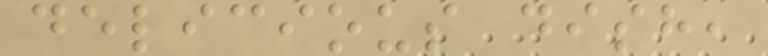delicious dish,
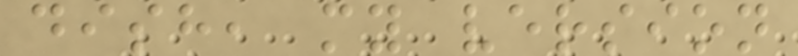dish, my version
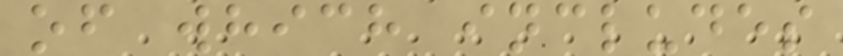of which includes
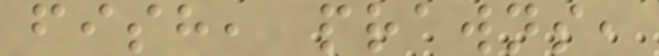fish, prawns,
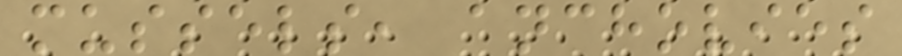mussels, anchovies
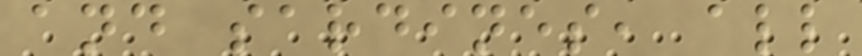and sardines, all
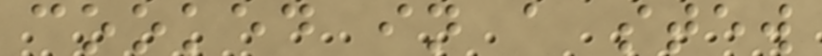cooked in a stew
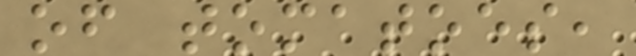of tomatoes,
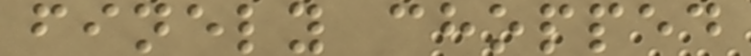finely chopped
